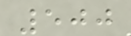500
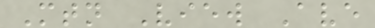Mtn View Ave
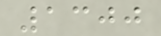1300
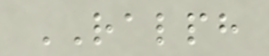RALPH
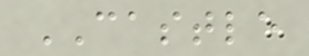CASTLE
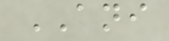ANI
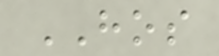HOS
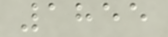1855
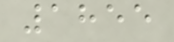1855
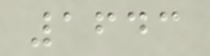1643
